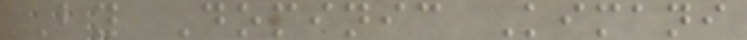By Dominic Kimani
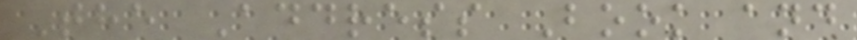The Address Book and
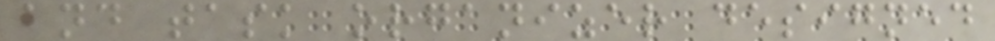and task organizer designed
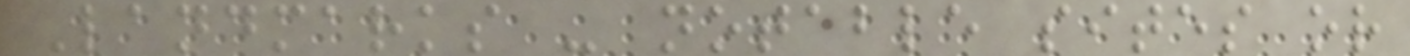Landmarks - notable sites or
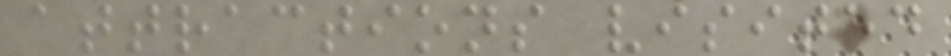attractions visited
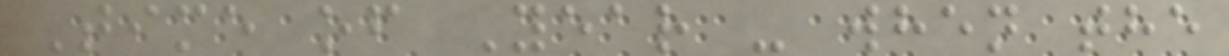Time of Year - when the
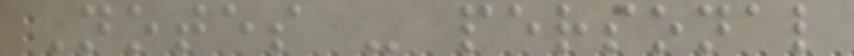Notes - personal
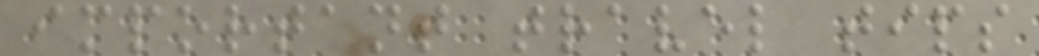important travel tips
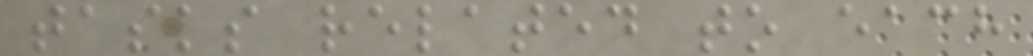tasks related to each
